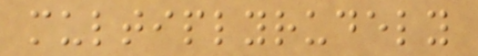multiplyrudely
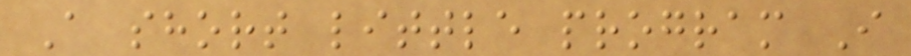A short little program I
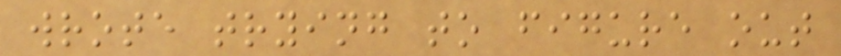wrote trying to figure out
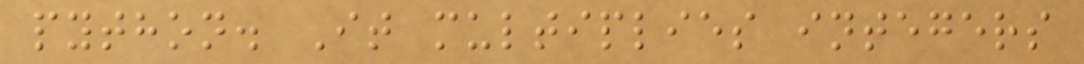python. It multiplies integers
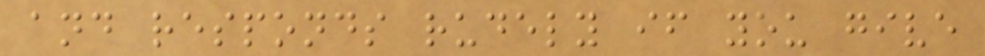and responds rudely if you give
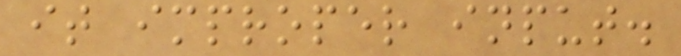it improper input.
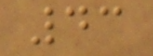43
